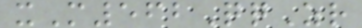xM562QqZr
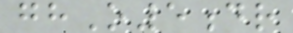ghO5dr
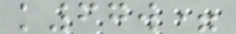k67w=
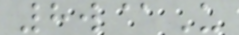8w@U
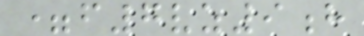=f7vz9h
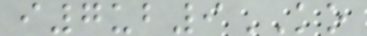i7ub9KO
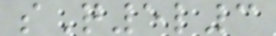sQ5l3
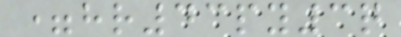=hr43py3q
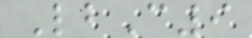LbC9
